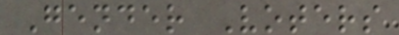Gender Voters
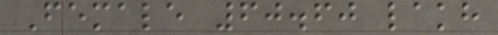Female 60.60 lakh
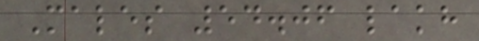Males 54.06 lakh
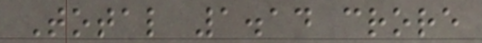Total 1.14 crore
